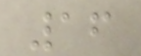16
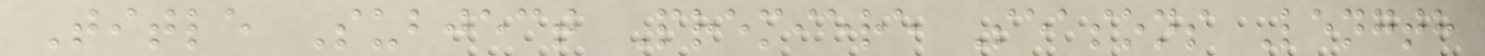Title Subject Premiere Seasons Length
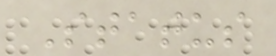Status
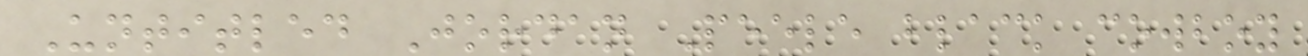Untitled Jordan Peele black cowboy
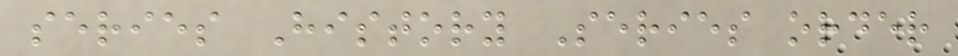series History Series order
